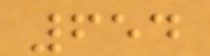654
